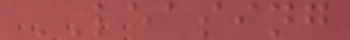LEASING
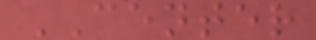CENTER
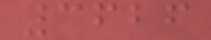3626
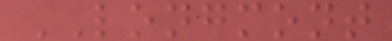LONGMONT
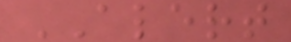ALERT
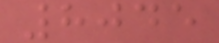8045
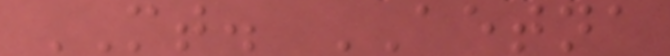MT. AETNA
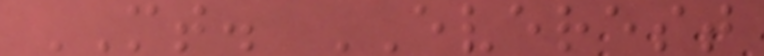MT. EVEREST
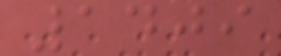1409
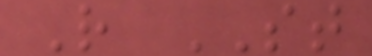R ST
